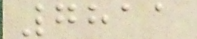7811
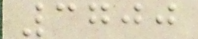3700
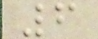6
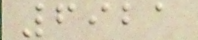6921
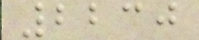2230
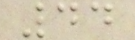44
